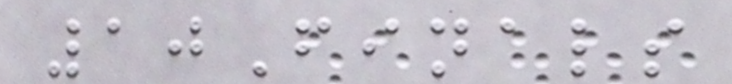10Finals
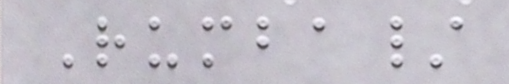Rumba/
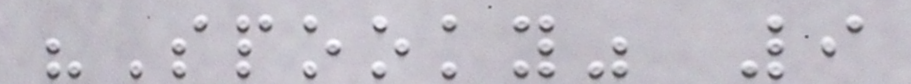"Spooky" 9
